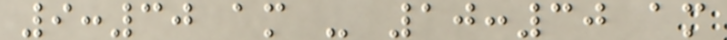9:30 am - 10:30 am
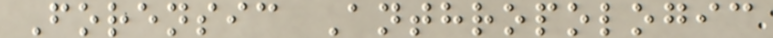Forensic Anthropologic
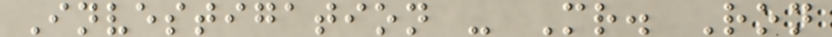Investigation - Mr. Ron
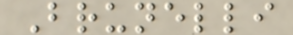Brunelli
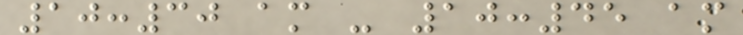10:30 am - 10:45 am
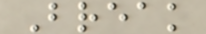Break
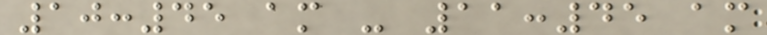10:45 am - 11:45 am
